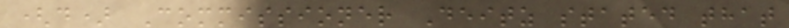(d) Commissioner Deitz stated that
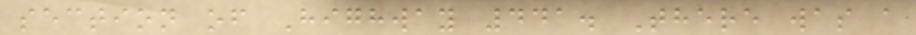section of Highway 441. There was a
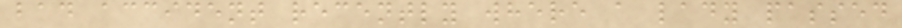bad accident recently where a lady passed
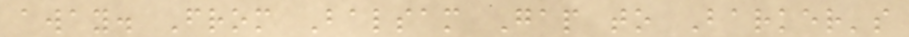away. From Balsam Gap to Barker's
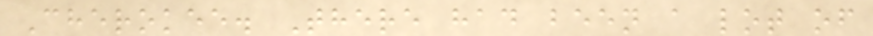Cherokee. There had been a lot of
